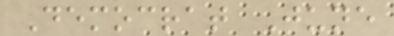Democrat June
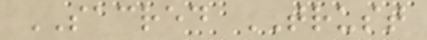SACRED TRUST
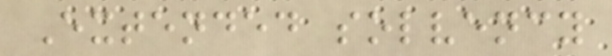Extended solvency
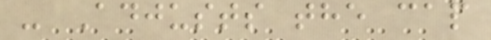- Adjusts the cap
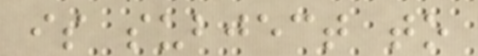is subject to
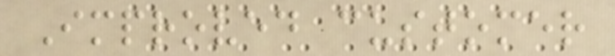Improved customer
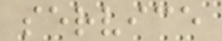service
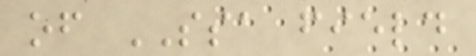of SSA field
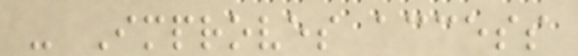- Improves access
